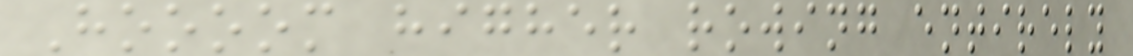Hoooom higher rowing entirely
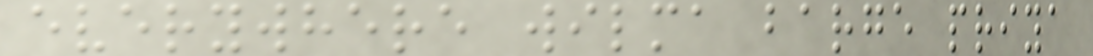everywhere wilma barge priya
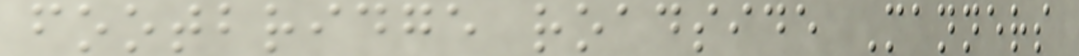footbridge roadside Manners
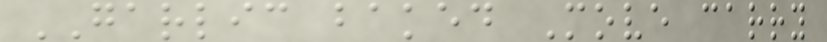GARLIC baked Move carry
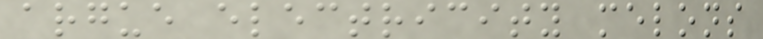argue electricity melons
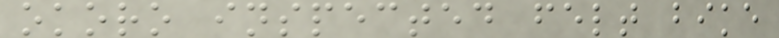okoro inspected felt bike
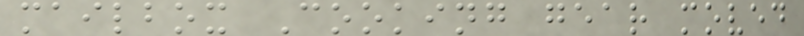mailbox Cooking gear moved
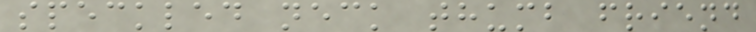speckled neck thumb friend
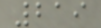219
